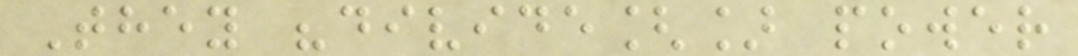They "divide[] power
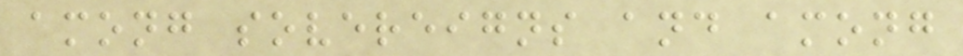among sovereigns and among
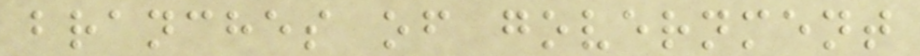branches of government
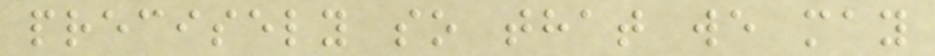precisely so that we may
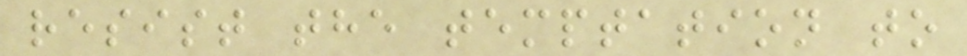resist the temptation to
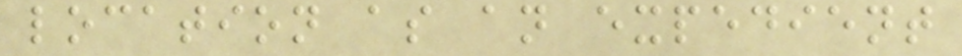location as an expedient
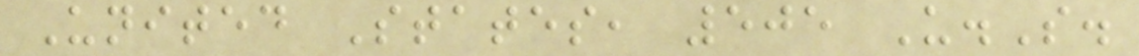United States, 505 U.S.
